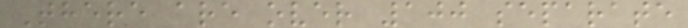There are over 100 separate
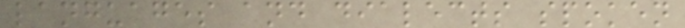languages and dialects spoken
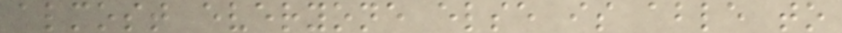almost everyone else is able to
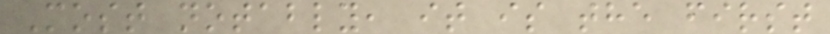Most notably, it is the first
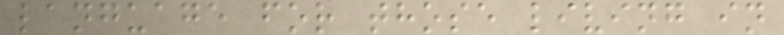language for those living in
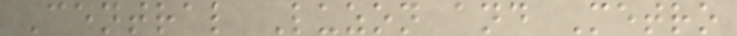Central Luzon and Metro
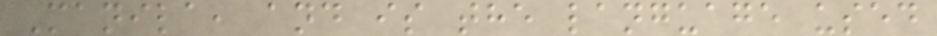Manila, and is the language used
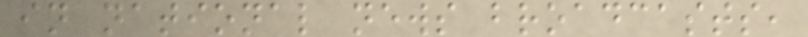in national news broadcasts,
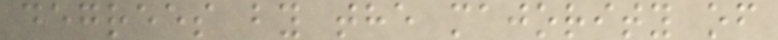degrees by the majority of
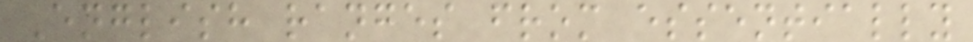English ranges from essentially
